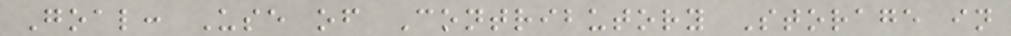Goal: Use of Contributory Storage in
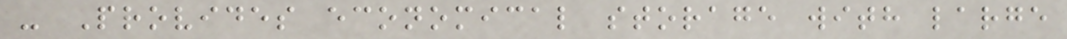- Provides economical storage with large
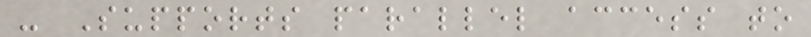- Supports parallel access to
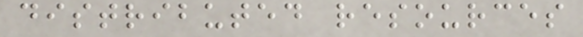distributed resources
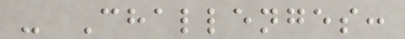- Challenges:
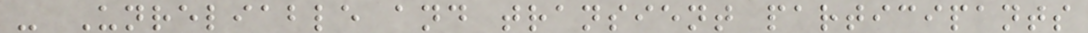- Unreliable and transient participants
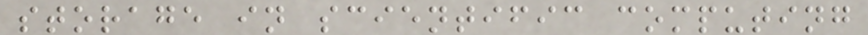storage in scientific computing
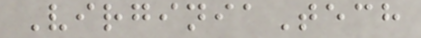VirginiaTech
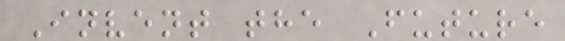Invent the Future
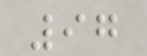97
